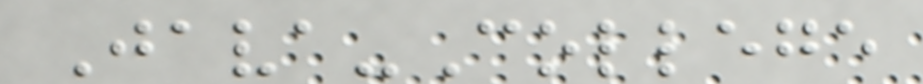Java-College
